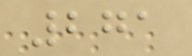271
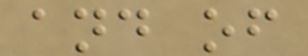and of
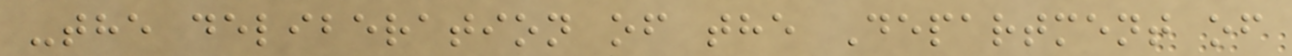-the deliberation of the Department of
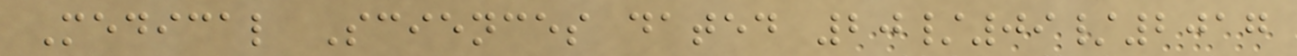Medical Sciences dated 20/09/2017
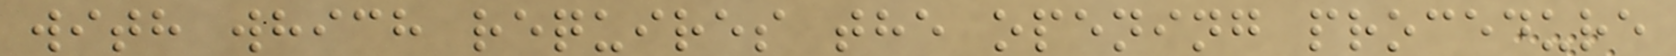with which requires the opening procedure
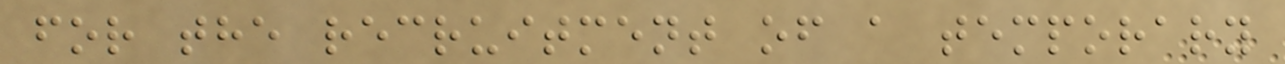for the recruitment of a temporary
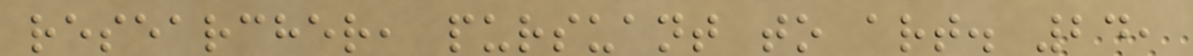researcher, pursuant to art. 24,
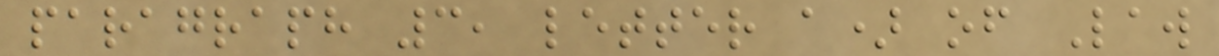paragraph 3, letter a) of Law
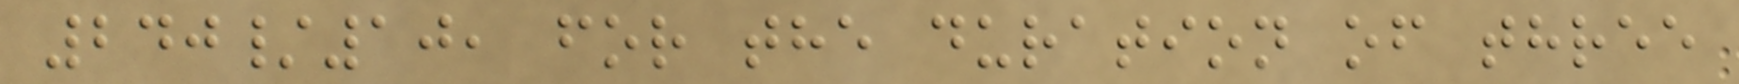240/10, for the duration of three
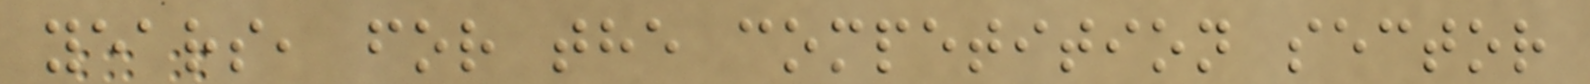years, for the competition sector
